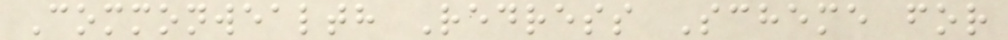Commonwealth Redress Scheme for
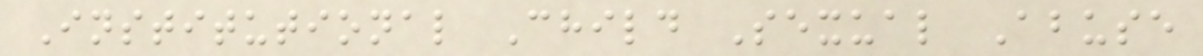Institutional Child Sexual Abuse
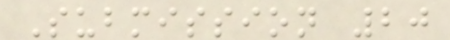Submission 20
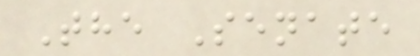The Senate
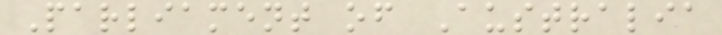Parliament of Australia
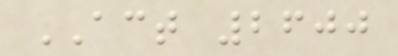ACT 2600
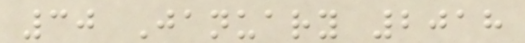30 January 2018
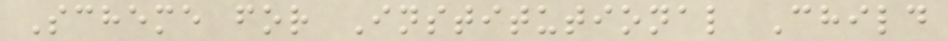Scheme for Institutional Child
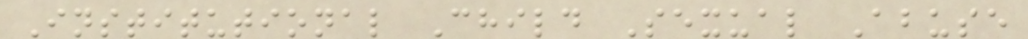Institutional Child Sexual Abuse
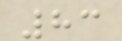83
